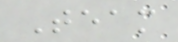Team
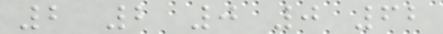2 2 0 0 62
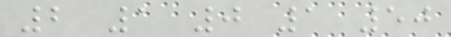2 1 0 1 50
